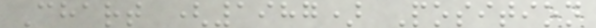Chart (1987) Position
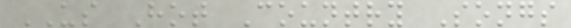US Hot Country Songs
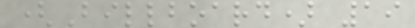(Billboard) 19
